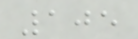105
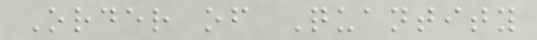Order of Quantity
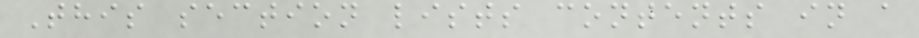This section lists contents in a
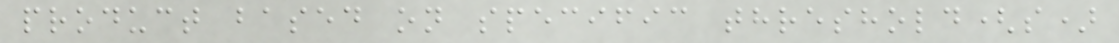product based on specific threshold(s)
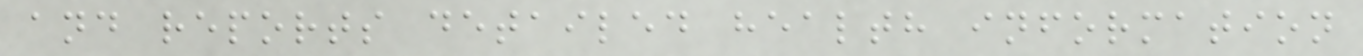and reports detailed health information
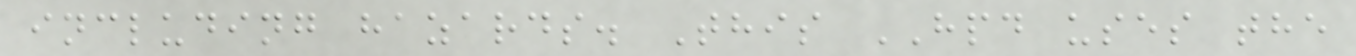including hazards. This HPD uses the
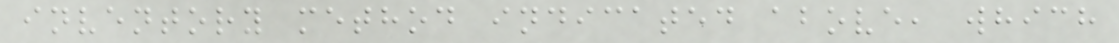inventory method indicated above, which
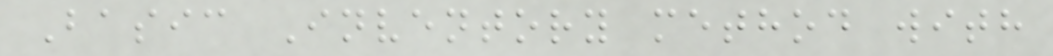Basic Inventory method with
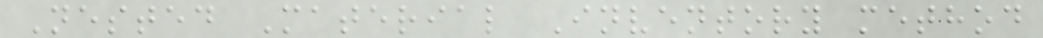Nested Material Inventory method
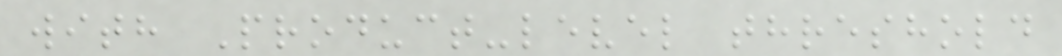with Product-level threshold
